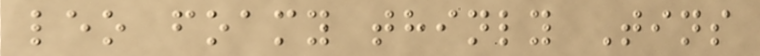leo foamy thinly Tins
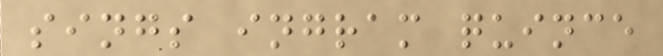sings ingram quince
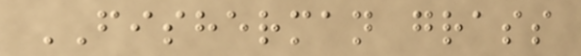FISHERMAN grass
